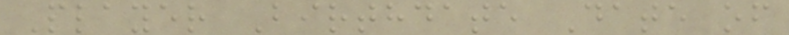Player Birthdate Date of
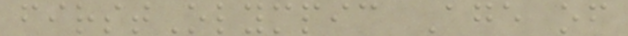firstOlympic Age of
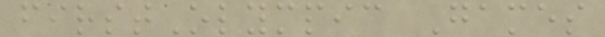firstOlympic Games
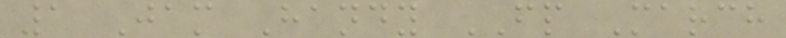1 Jam Handy FP March
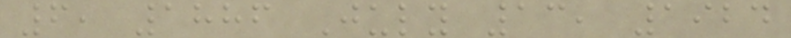6, 1886 July 13, 1924
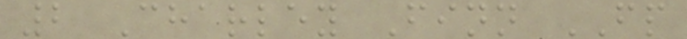2 Charley Finn FP
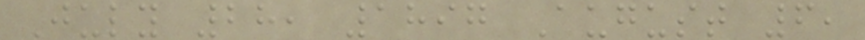July 28, 1897 August 6,
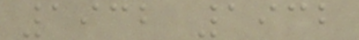1932 1932
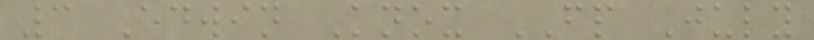3 Edwin Knox FP July
